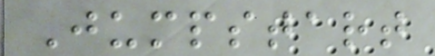Jumpstart
